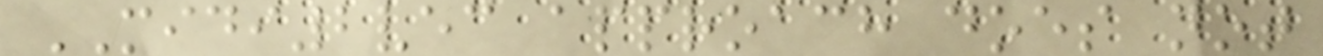MIDI2vec approach does not
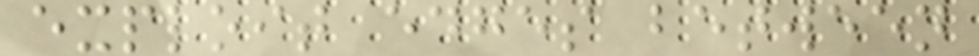exploit edges between
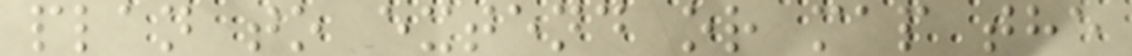plan to extend or map the
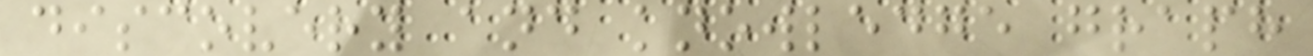discovery and knowledge graph
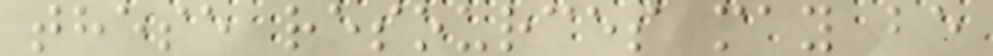these resources may be
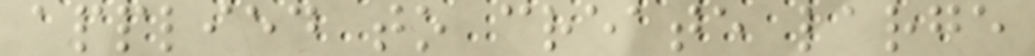applied to create large
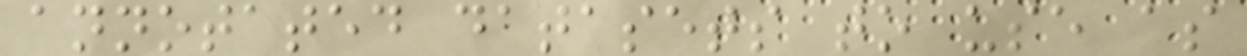annotated datasets to use as
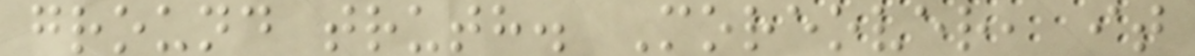ground truth. Moreover, it
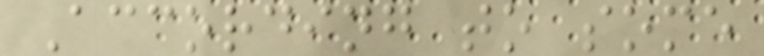According to some
